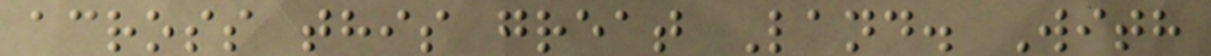across this great Land. With
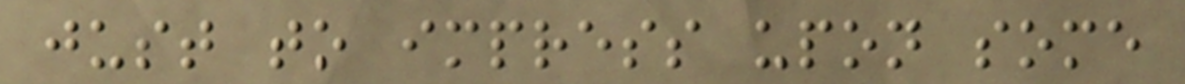just to impress upon some
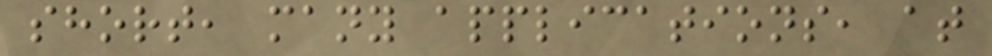short, many applications, at
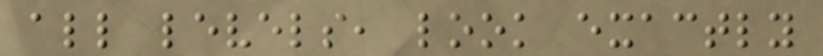all levels, look exactly
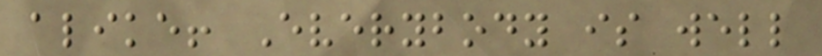alike! Everybody is well
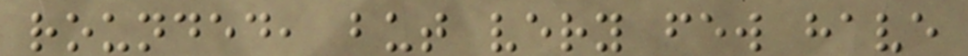rounded, but very few have
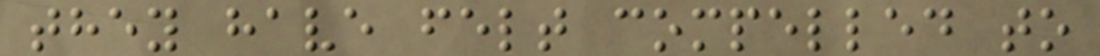they have felt compelled to
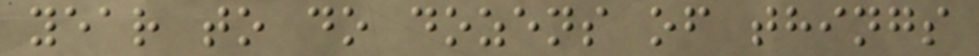year to do dozens of things
